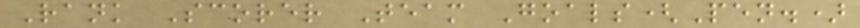Rank Scorer Team Goals(Pen.)
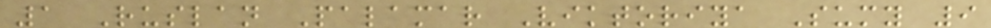1 Ruslan Palamar Viktoriya Sumy 9
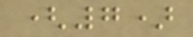(7)
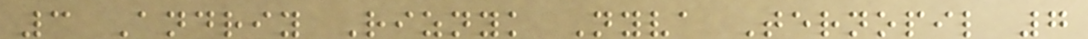3 Andriy Riznyk Nyva Ternopil 7
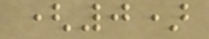(0)
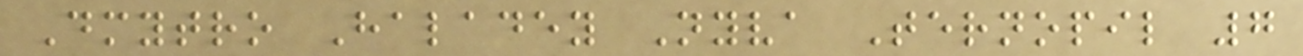Dmytro Haladey Nyva Ternopil 7
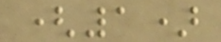(1)
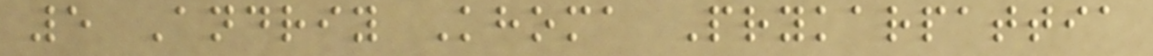5 Andriy Khoma Prykarpattia
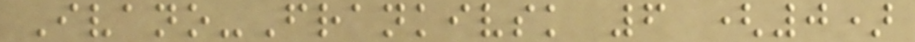Ivano-Frankivsk 6 (0)
